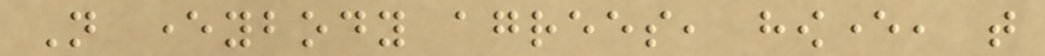Not everybody agrees, however, that
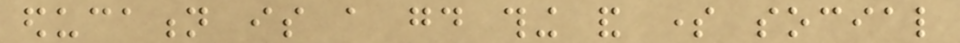education is a good thing and some social
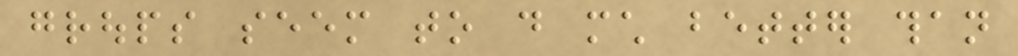groups seem to do much better than
